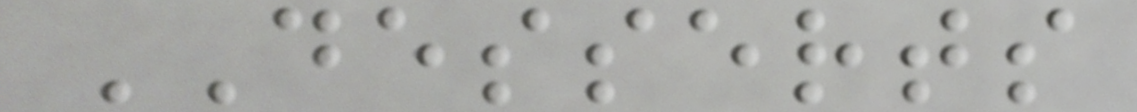DESSERTS
